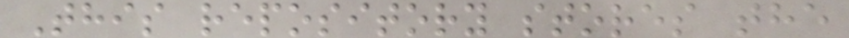This repository stores the
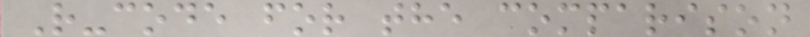R-code for the comparison
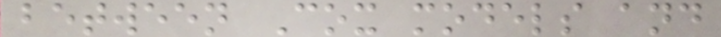between Cox models and
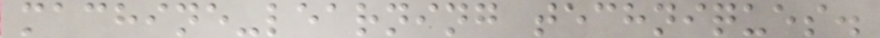machine-learning techniques.
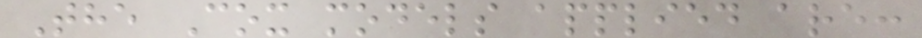The Cox models applied are:
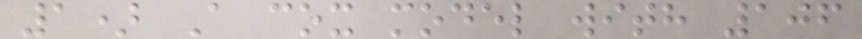1) A cox model with 106
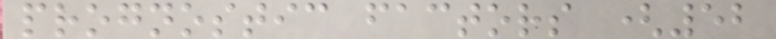prognostic factors (52
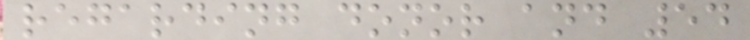regarding donor and 54
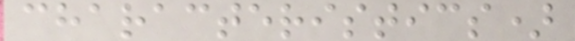characteristics)
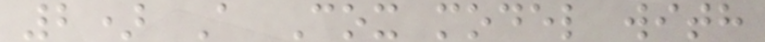2) A Cox model with
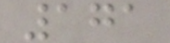171
